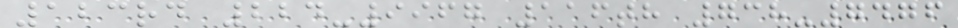123rd 224-9967 116th 738-7476
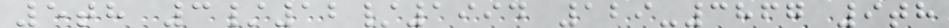5th 3/12/1994 129-3867 9th
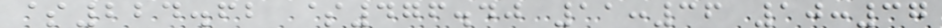$224.62 $476.40 11:36 10:37
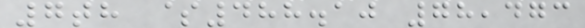7th $488.10 78,473
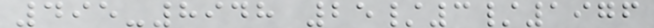495-8948 25/3/1976
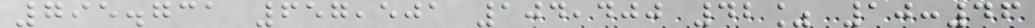795.731 657,501 104,400 42% 10:46
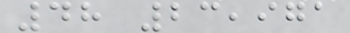48 23,971
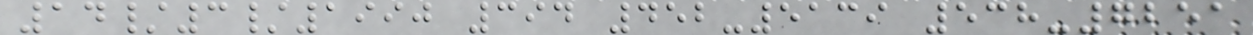14/3/1990 394 452-5139 538-7251
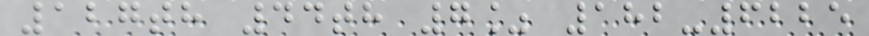127th 44th 7% 182-6225
